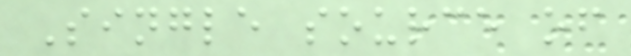Single source of
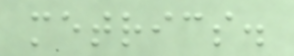metrics.
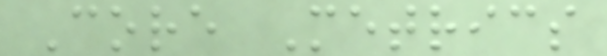Core Metrics
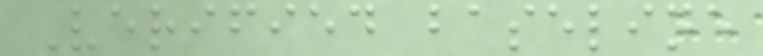Verified baseline
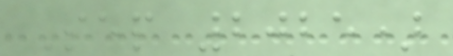Sep 2025)
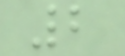2
